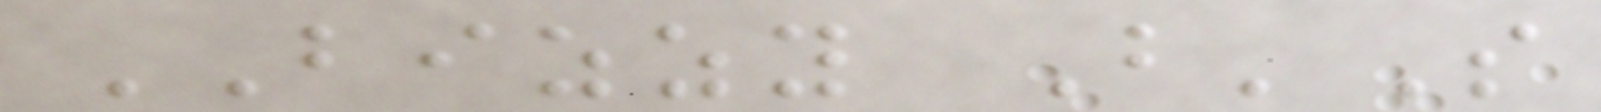BIZZY B'S
